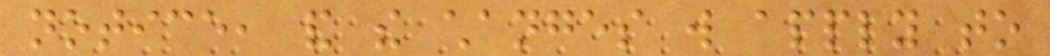notice, and the changes will apply to
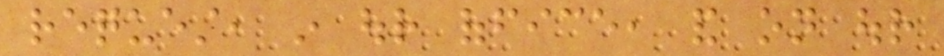request, in our office, and on our
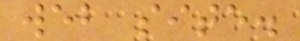web site.
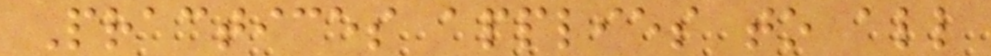Practices applies to all
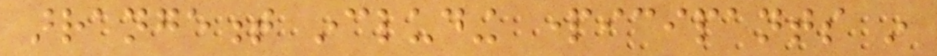arrangement including participants in
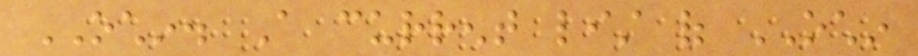OCHIN. A current list of OCHIN
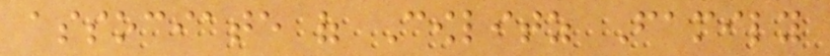associate of Cowlitz Family
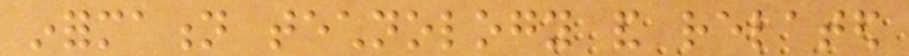information technology and related
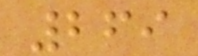269
